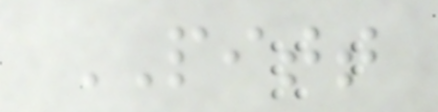PITT
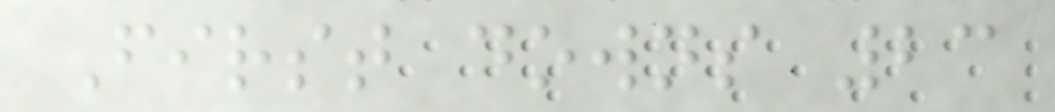First downs 23
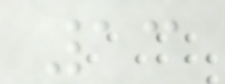13
